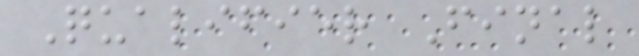Qualifier Final
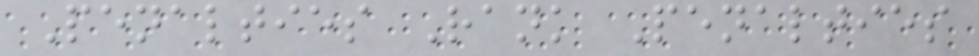Penalties Rank Penalties
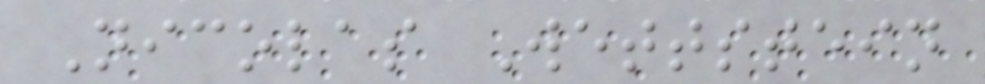Nicolas Wettstein
